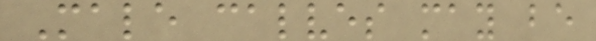Male calves may be
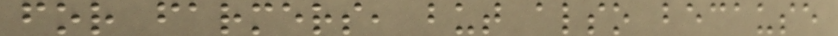for farmers, but also because
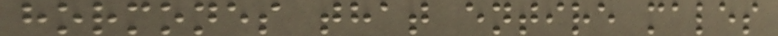hormones that entire males
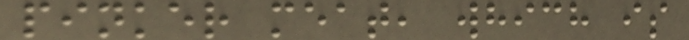pinker meat, which is
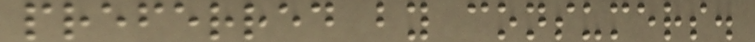preferred by consumers.
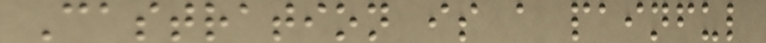Castration is a painful
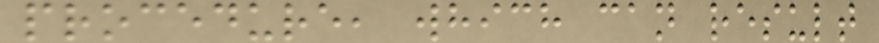procedure, which can result
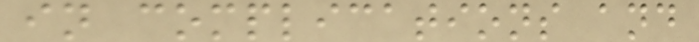in complications and
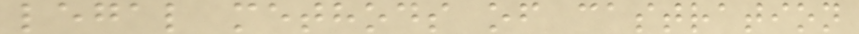legal methods of castration
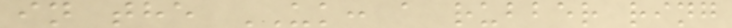in the UK: a rubber ring
